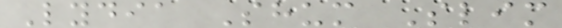Lydia Shum Slim
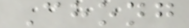Chong
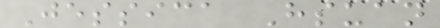Jessica Hsuan
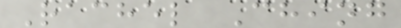Rachel Ching
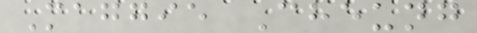Maggie Cheung
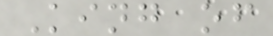King of
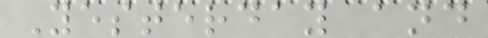Yesterday and
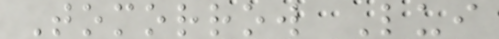Tomorrow Lui
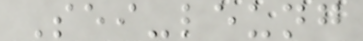Sei-leung
